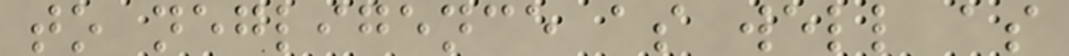to negligence as well as
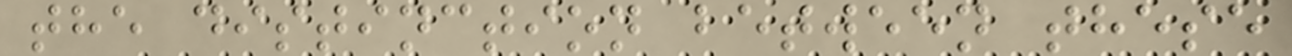the distinction between these
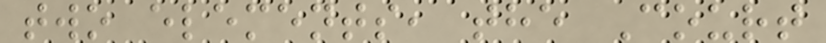two elements, the Court
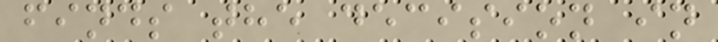finds the decision in
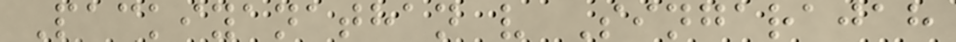Packiyanathan v Singarajah
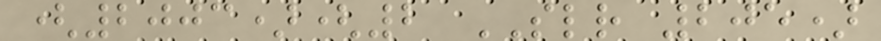(2003)(2 SLR 205)
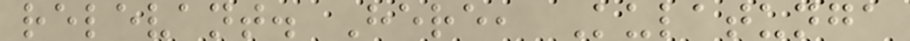relevant. Here, Kulatunga
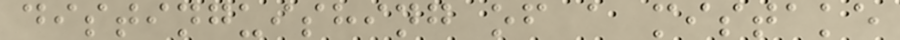distinguishing of a mistake
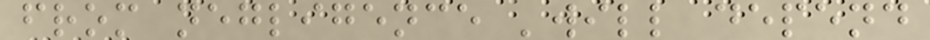from negligence 'will depend
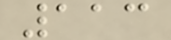113
